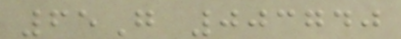65G 003740
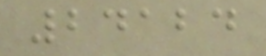24124
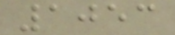1053
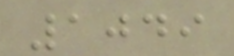1049
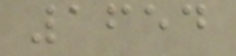1654
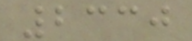2330
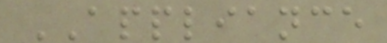APPLIANCE
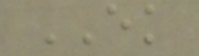EK
